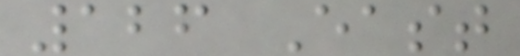126 East
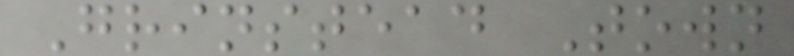Grinstead Town
